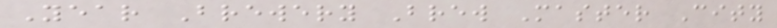Year Brewery Brew Master City
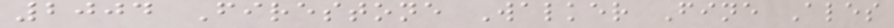2004 Firestone Walker Fine Ales
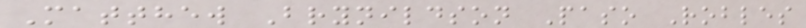Matthew Brynildson Paso Robles
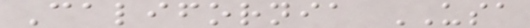California USA
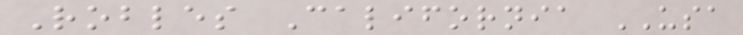Robles California USA
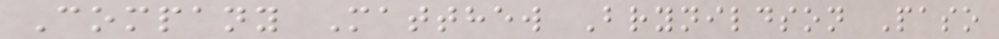Company Matthew Brynildson Paso
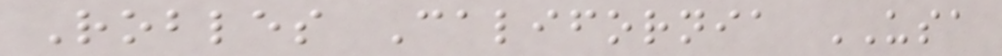Robles California USA
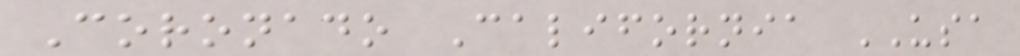Coronado California USA
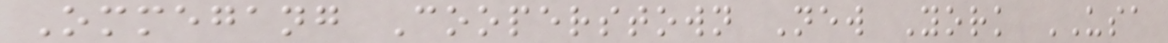Ommegang Cooperstown New York USA
